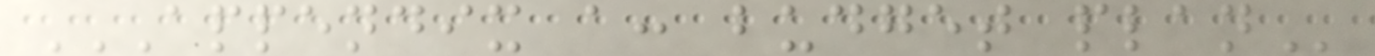APPENDIX A: BUDGET PLAN
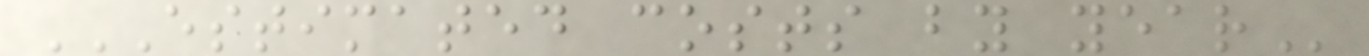ESTIMATED COSTS BY YEAR
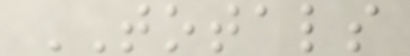TOTALS
